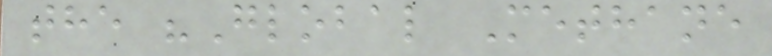the "Global Methane
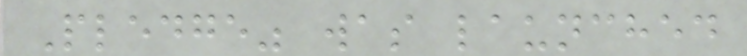Pledge" was launched
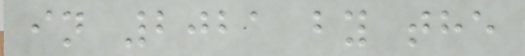in 2021 by the
